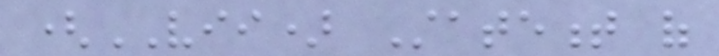(VII) Statement of
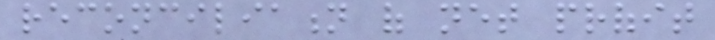reconciliation of net profit
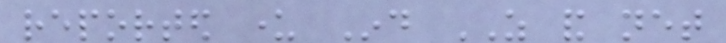reported under Ind AS and net
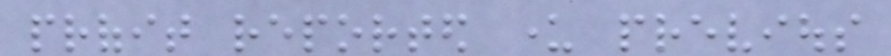profit reported under previous
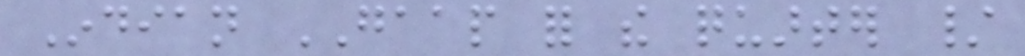Indian GAAP for the quarter /
